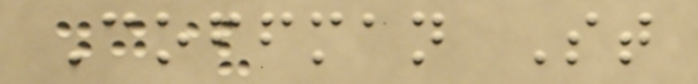Coffman St
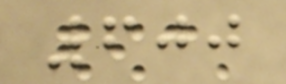600
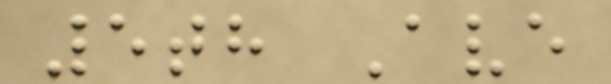5th Ave
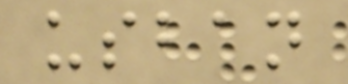usban
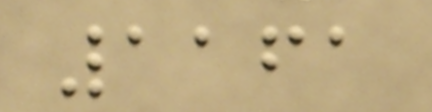1161
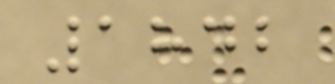1842
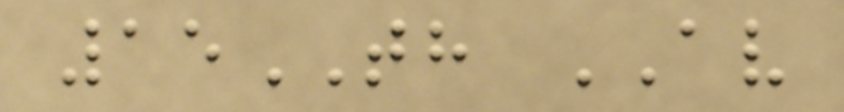15TH AV
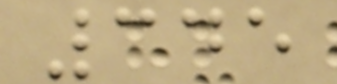345
